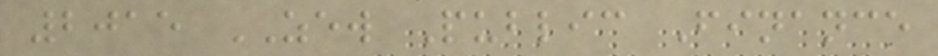2015 ZEW Public Finance
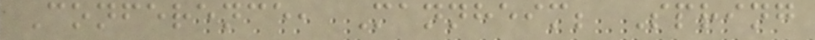Conference, Mannheim; Spring
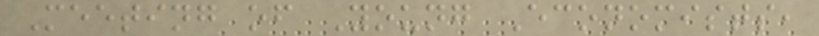Meeting of Young Economists,
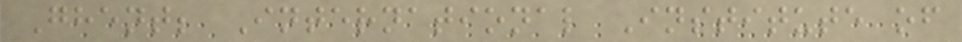Ghent; International Institute of
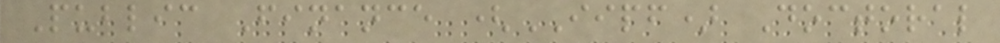Public Finance (IIPF) Doctoral
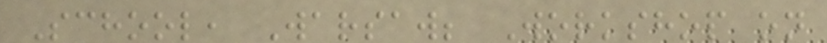School, Warsaw; Workshop on
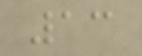13
